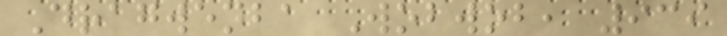Dragwenba Wobwob, 939
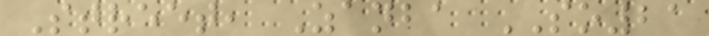Street, Zanba SO21
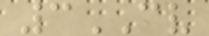3CV
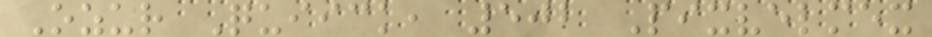Ozur Quiick, 502 Pixvelmex
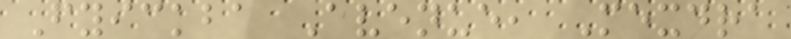Fyickba Avenue, Mexdra
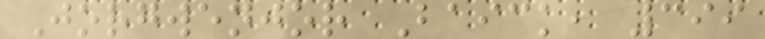Jorgwenjor Baick, 399
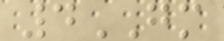4GM
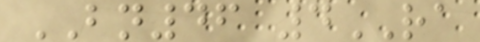BN46 4RA
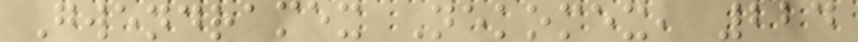Gwendramex Nekomex, 224
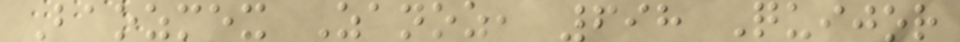Baozmex Zanoz, 698 Quijor
